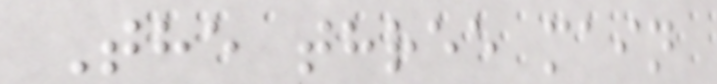The three main
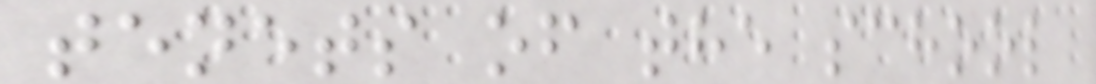tenets of the school
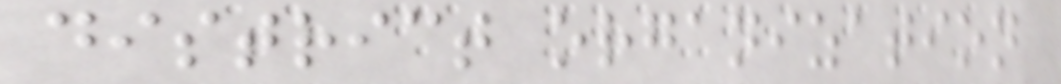district organization
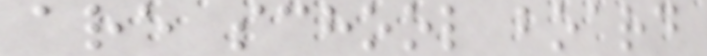are school board
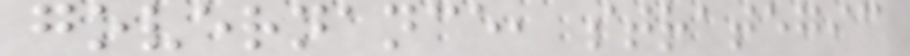governance, strategic
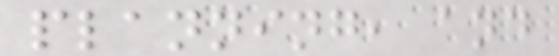planning, and
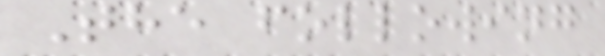The following
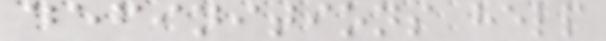definitions help
